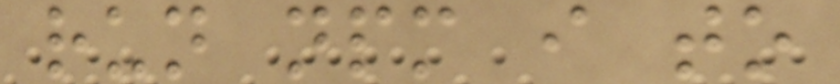run npm i to
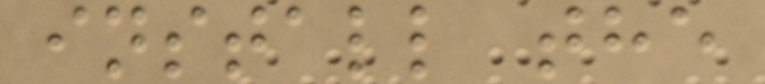install the
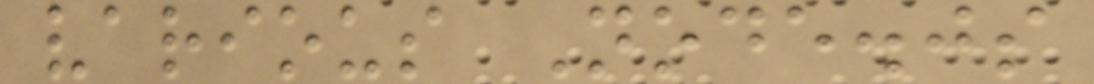various Node.js
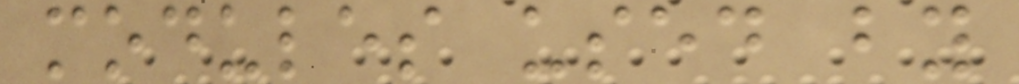modules used by
